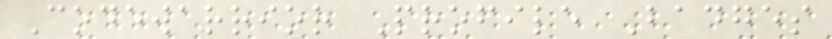Codewarrior Profile Badges
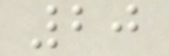20
